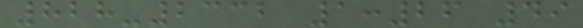828-2332 1:26 49
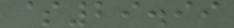$29.99
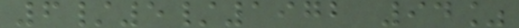6/5/1972 94%
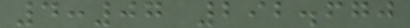4:07 292.670
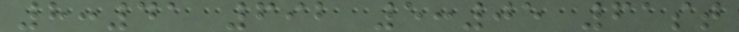8:41 692 5:05 61st
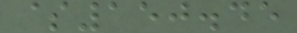$150.45
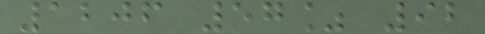1206 57% 92
